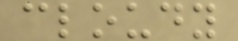cloudy
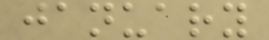january
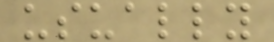usually
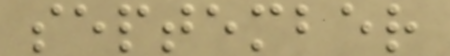september
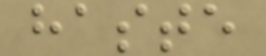haste
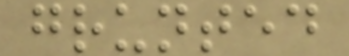grunted
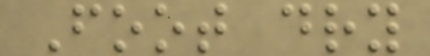Foot dry
